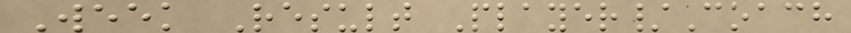Week Result Player/Coach
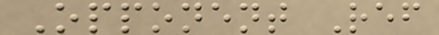Opponent Ref
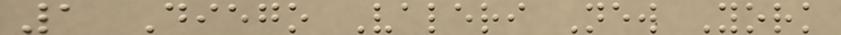1 Diego Valeri New York
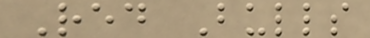Red Bulls
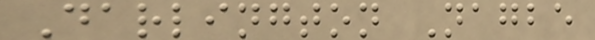Darlington Nagbe
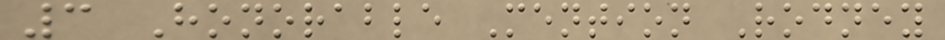3 Honorable Mention Rodney
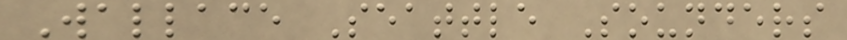Wallace Seattle Sounders
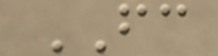FC
